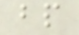bp
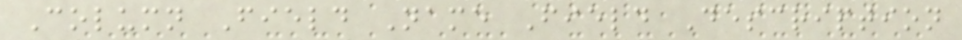Column Field Name Field Description
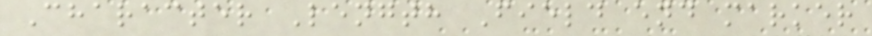Character Length Field end marker
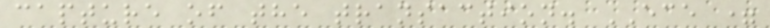capture of the transaction. ECE =
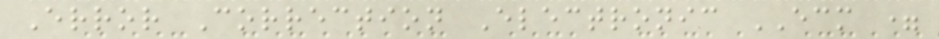Error Correction Electronic ECM =
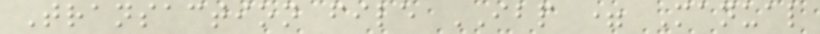Transaction file IBP = Manual
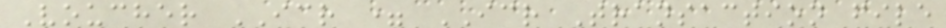Voucher ICR = ICR Transaction file
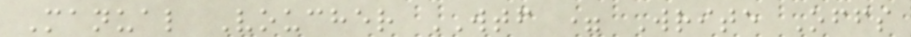Manual Voucher WTF = Write Offs
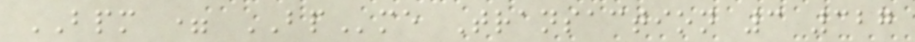BPM = BPme Transaction 3 327
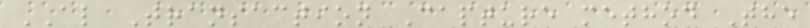AL Transaction Capture method The
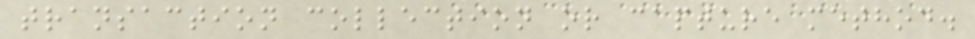transaction collection or capture method.
